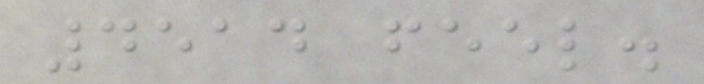4514 feel.
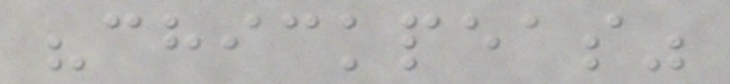"chickpeas"
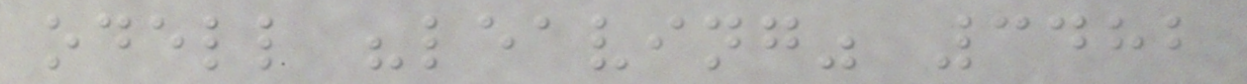odell "leaving" 3482
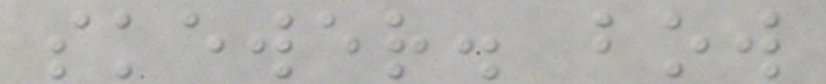skewer. bow
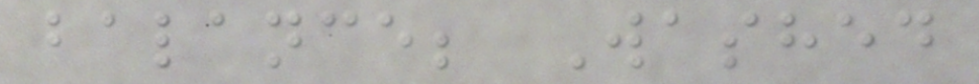balance; Washed
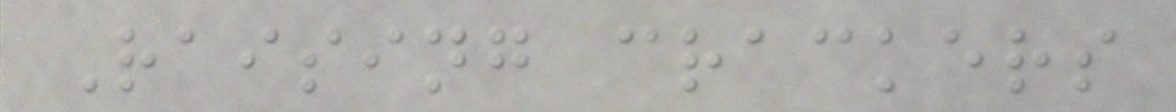Raising crackers
